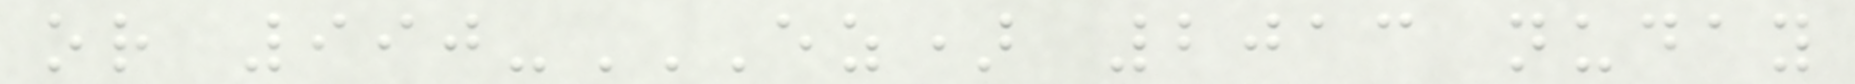or 990-EZ) 2013 NUDAY
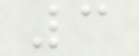3
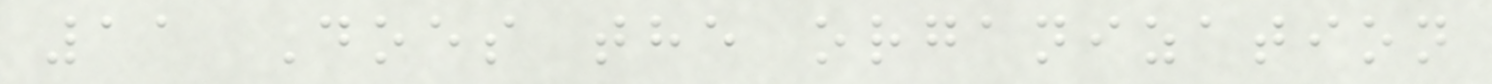11 Does the organization
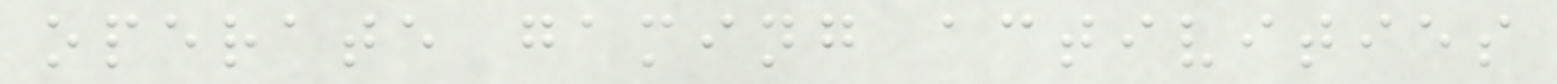operate gaming activities
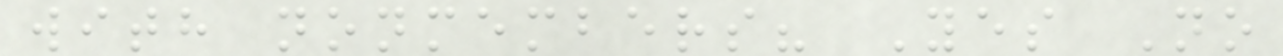with nonmembers? Yes No
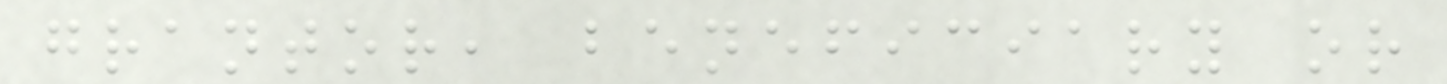grantor, beneficiary or
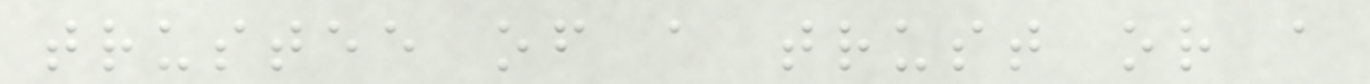trustee of a trust or a
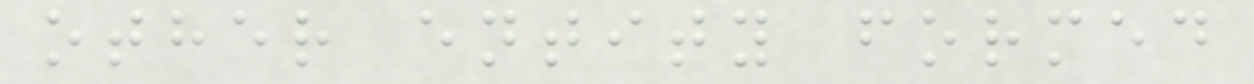other entity formed
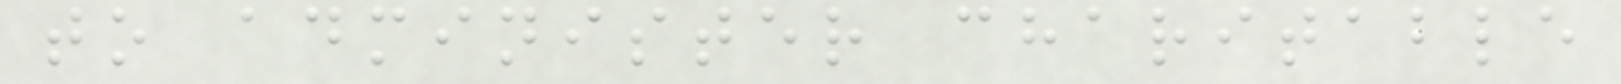to administer charitable
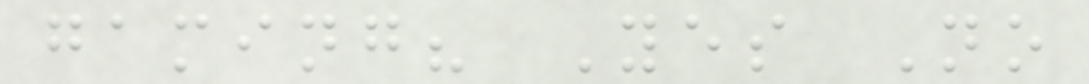gaming? Yes No
